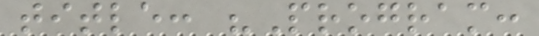title: "Program:
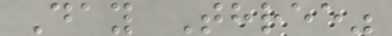Day Three"
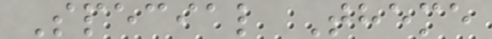Special Theme
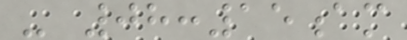- 08:15am
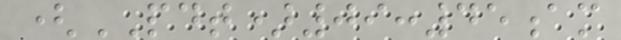(PDT)09:45am
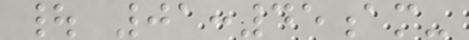| 01:45am-
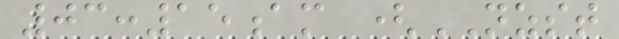03:15am (NZST
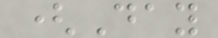(Day
